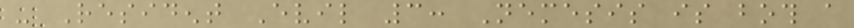- Resident Evil 3: Nemesis is both a
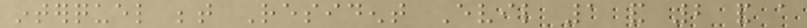interquel between Resident Evil 1 and 2 and a
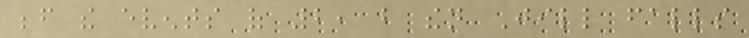before the events of 2, but then Jill falls
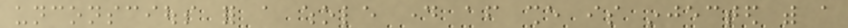unconscious for a whole day after she is injected with a
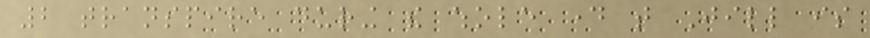2 transpire during the whole day that Jill is
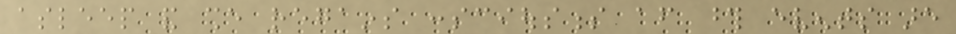asleep and she regains consciousness after those events are
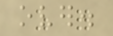over.
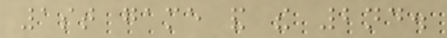1st game and the 2nd.
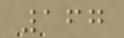167
